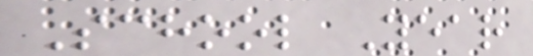School Year
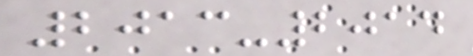2013-2014
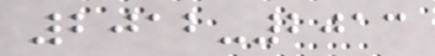2012-2013
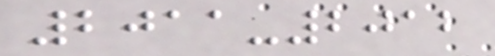2011-2012
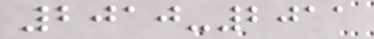2010-2011
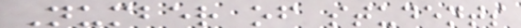Number of students
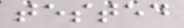tested
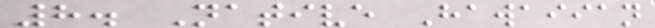8. Native Hawaiian
